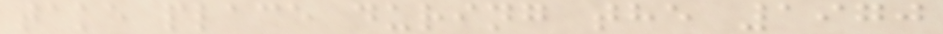take place during the 1970
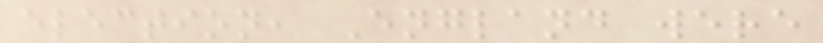election, England were
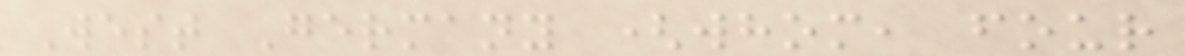West Germany (whom, four
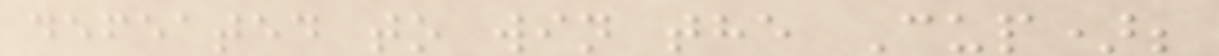defeated to win the Cup);
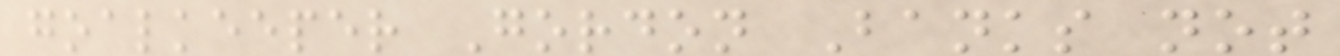goalkeeper Gordon Banks not
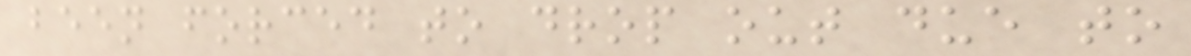been forced to drop out due to
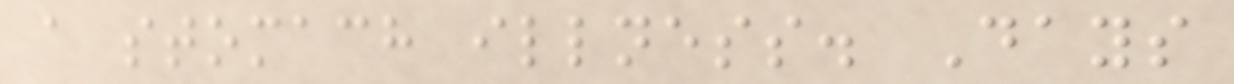a stomach illness. Days
